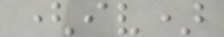(iv)
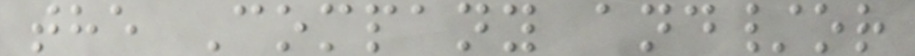the Company and/or
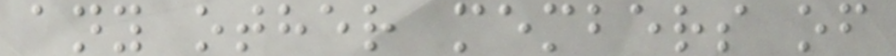any other members of
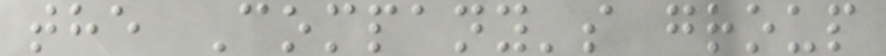the Company's group
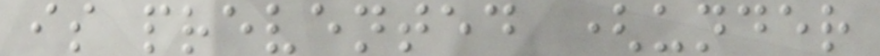is prevented (under
